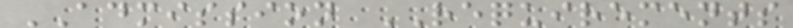ADMISSION REQUIREMENTS
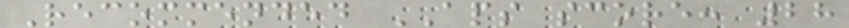Recommended APS score: 28
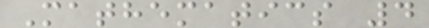Mathematics 4
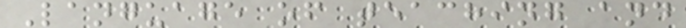Language of teaching and
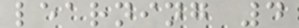learning 4
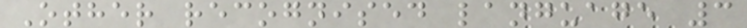Other recognised language 3
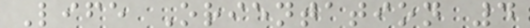Life Orientation 4
